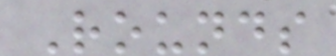Rounds
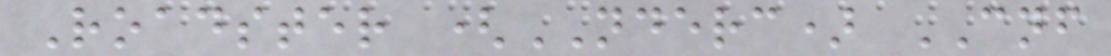Roadster (NDERC) CNF
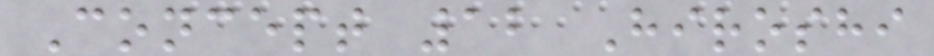Concept 12 Hiroshi
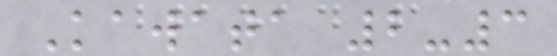Kawata 2-3
